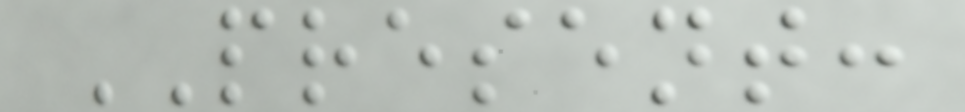PRESENT:
